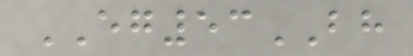EG53BH
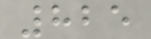825
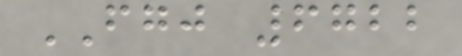FGJ 6722
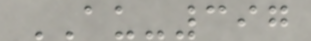AU-397
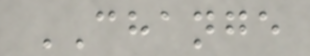CHANGE
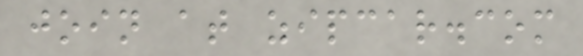join at zipcar.com
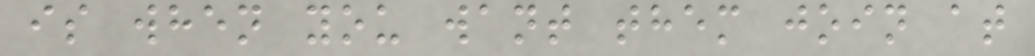is when you want them join at
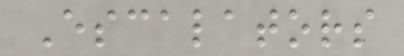Escalators
